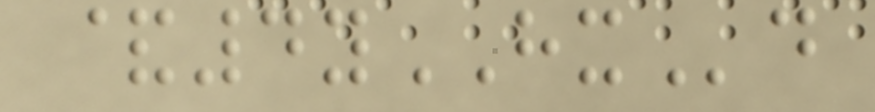&4yHXd
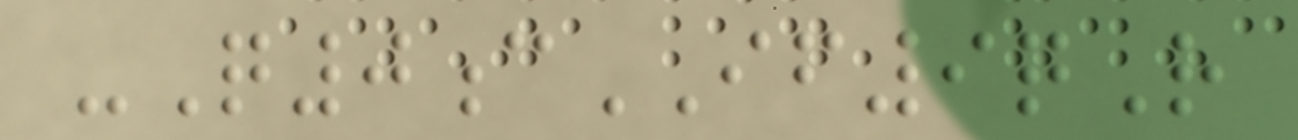-Q0cIF9qR
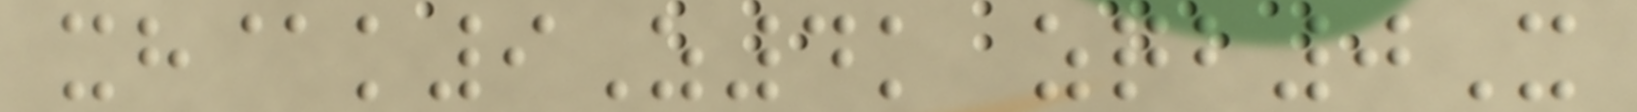xh@k9Z4k zqb0X
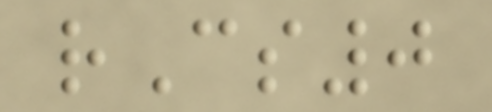rCs0
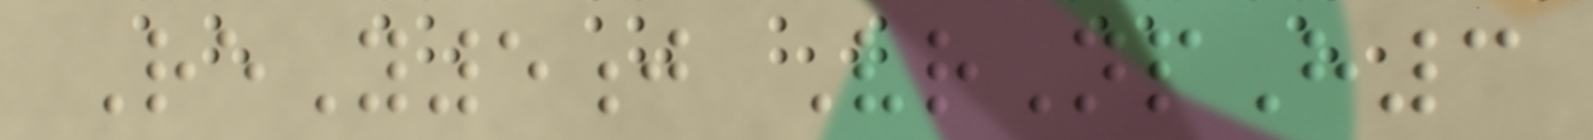ReY5j VrNpH3
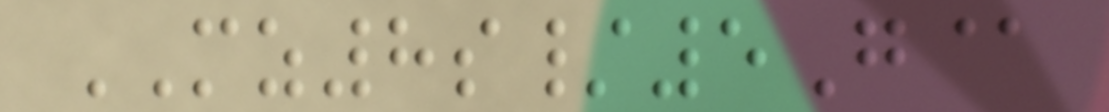MZ8s/5G@
